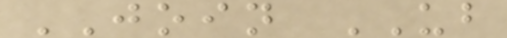JOIN UB
